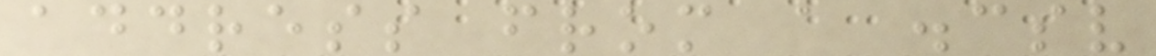address from a .csv
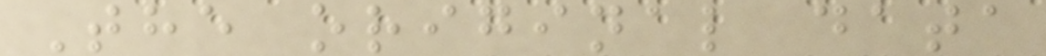The original data
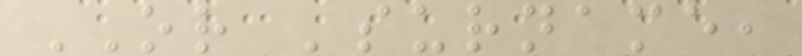OR 'surname,
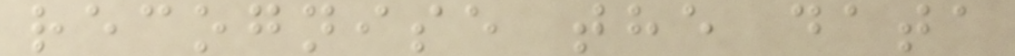recognise the data
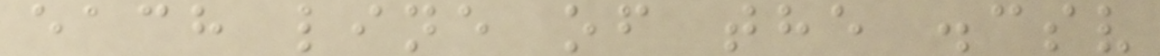each line of the .csv
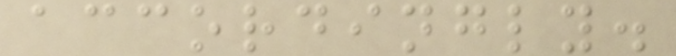accordingly.
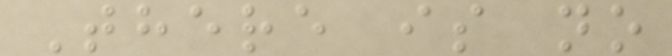There is no
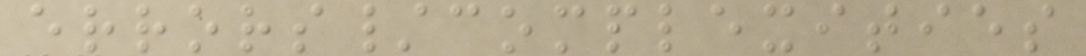errors/complexities
